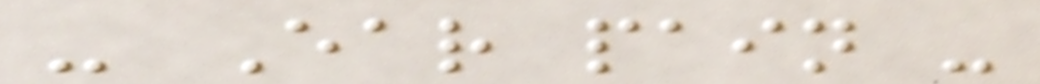- Ear pain -
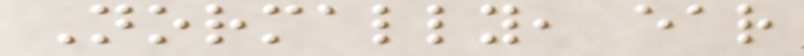Normally, ear
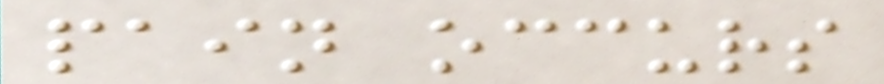pain occurs
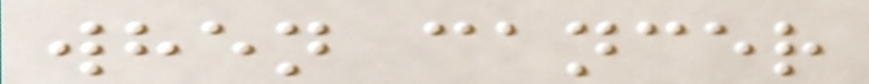when cancer
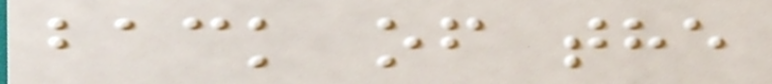back of the
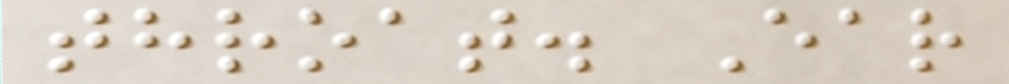throat. Ear
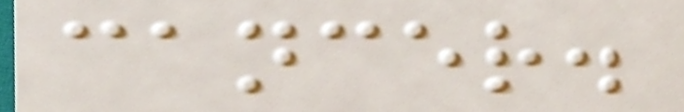cancer.
